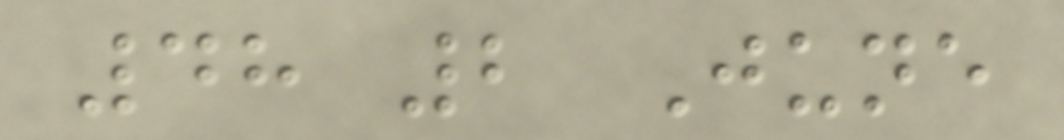48 2 June
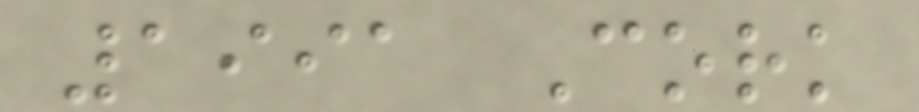1991 Cork
